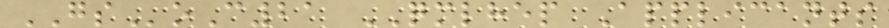GSoC21 QMLHEP Applicants
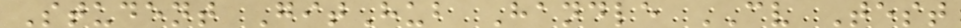Student GitHub Handle CV Test
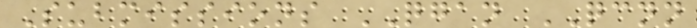Submissions QGAN QCNN
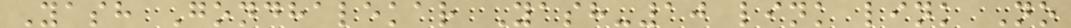Yash Gondhalekar Yash-10 link link No
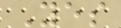Yes
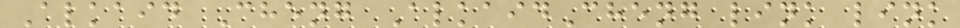Alkaid Cheng AlkaidCheng link link
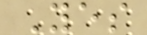Yes
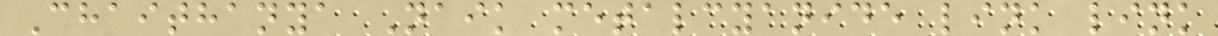Chaithanya Naik metalcyanide link link
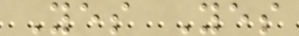Yes Yes
